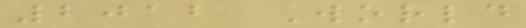2012 World
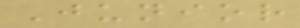Junior
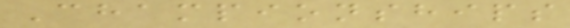Championships
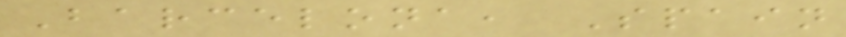Barcelona, Spain
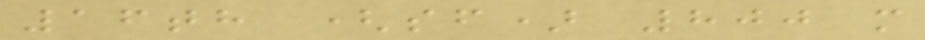16th (sf) 800 m
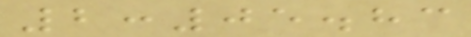2:05.83
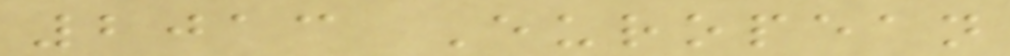2013 European
